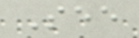See
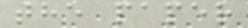the paper
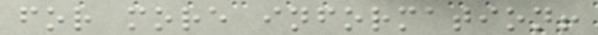for more information!
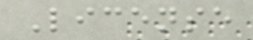License
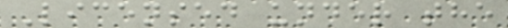Licensed under the
